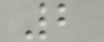2
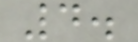4.
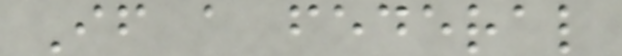If a federal
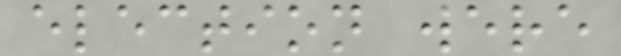election were
